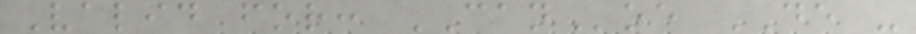Valid for: CANoe DE -
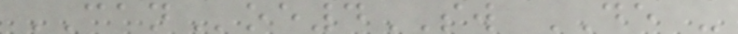CANoe4SW DE -
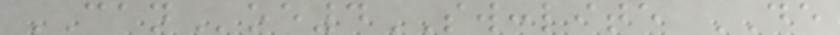CANoe4SW:lite DE
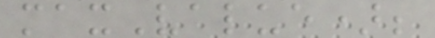maxValue);
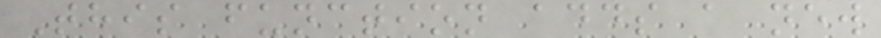This function adds a new
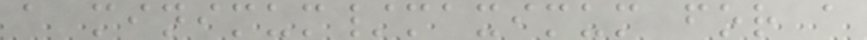a minimum/maximum for a
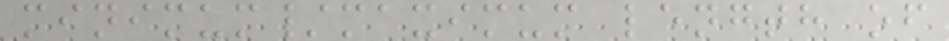minimum/maximum length of
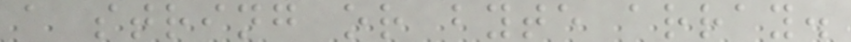a string or byte array.
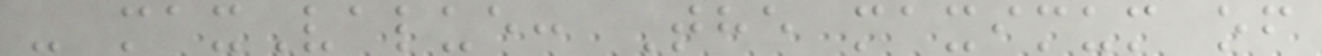- maxValue: The maximum of
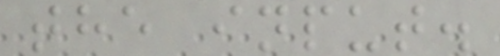the input.
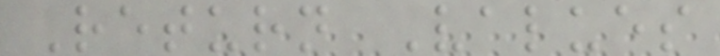Return Values
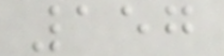157
